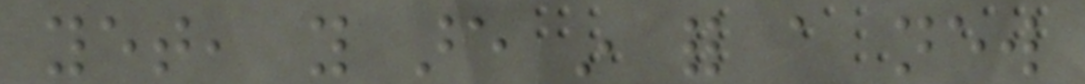yet, you are in for a new
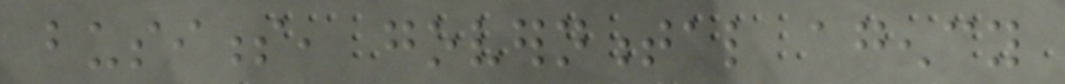business, governmental agency
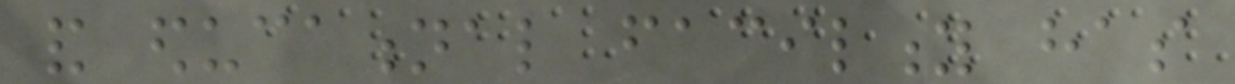and educational facility has
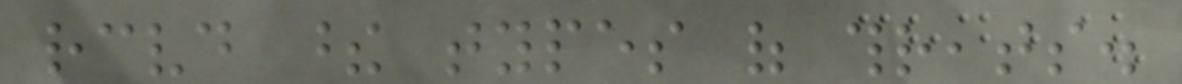received these types of threats.
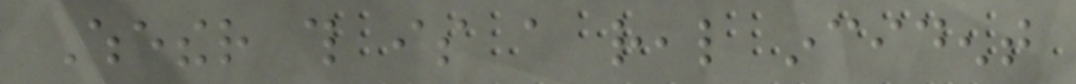Whether this is a real incident
